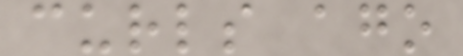curls ago
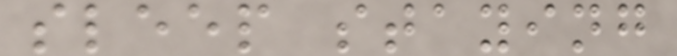sleep staying
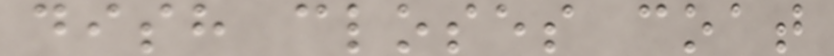dish closes coat
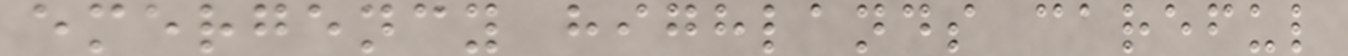emergency highlands careful
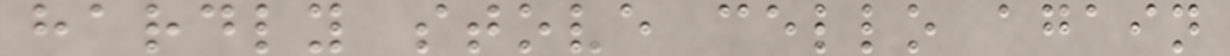hardly stove cello again
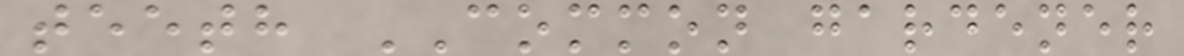teeth COMMON gardener
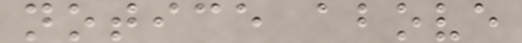notice above
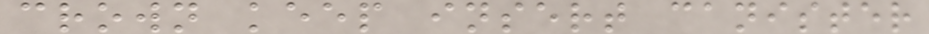crown keep insert canister
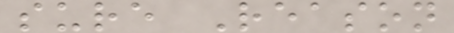sure Reason
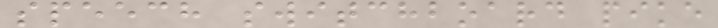speech switchboard pike
